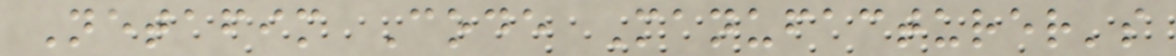Netafim Code Manufacturer's
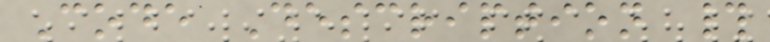Code Description #
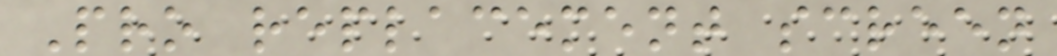Pro replacement screen
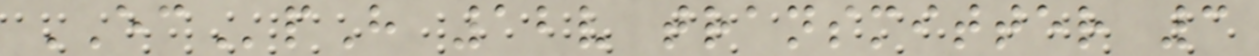ECpH 12v transmitter 3
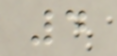4
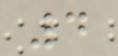4
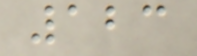123
